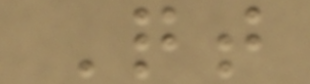Qt
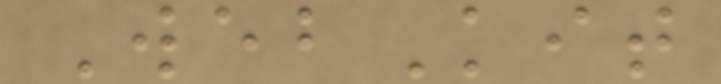WebKit
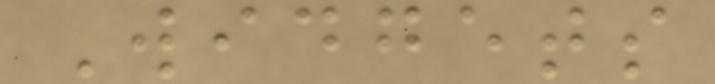Widgets
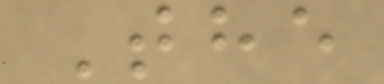The
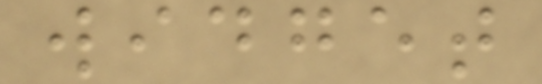widget
